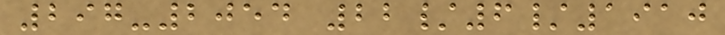297-2054 22/6/1910
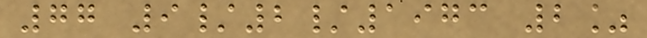77 9/2/1973 2%
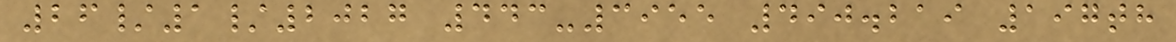26/1/2027 443-3955 490.219 197th
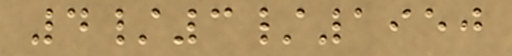4/3/1950
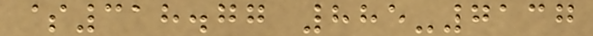$318.77 885-7137
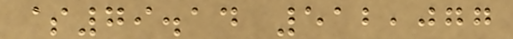$79.14 512,077
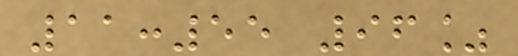11:55 96%
